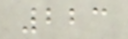223
